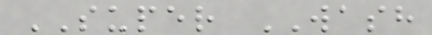SUPER WASH
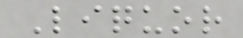Liquor
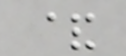&
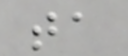ta
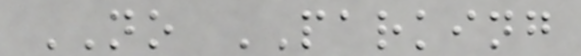NO PARKING
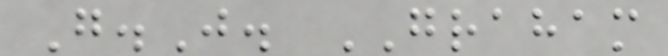G.J. GRAHAM
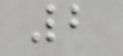2
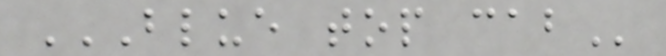BLUE TOP CAB
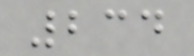234
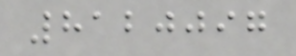8120097
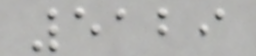5129
